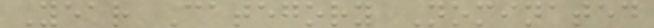Year Category Nominated
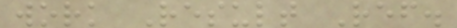work Result Ref.
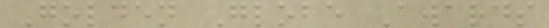Golden Globe Awards
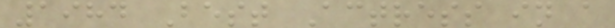1984 Best Actress in a
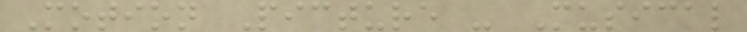Motion Picture - Musical
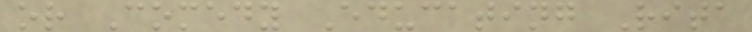or Comedy Educating Rita
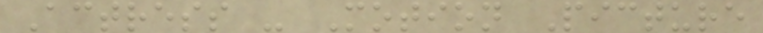Actress - Motion Picture
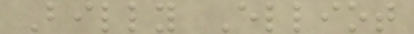Billy Elliot
